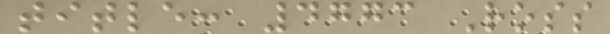title: 4773 Ross
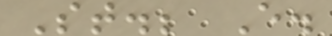St.; E.
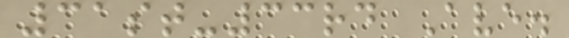31st-33rd Ave.
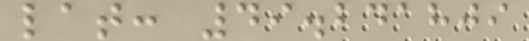lat: 49.241809
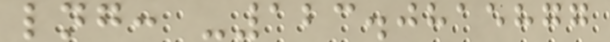lng: -123.0815877
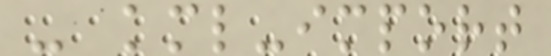- kml-import
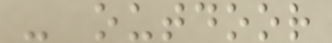- outdoor
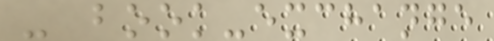- book-exchange
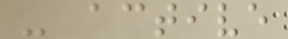- active
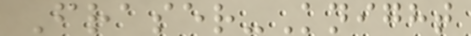Fraser-Knight
